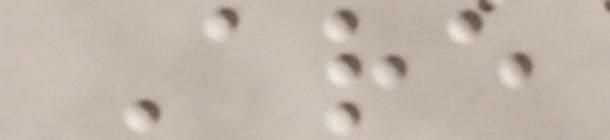Are
